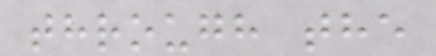through the
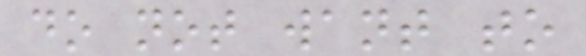do not want to
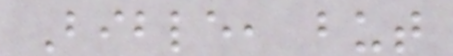Bible, but
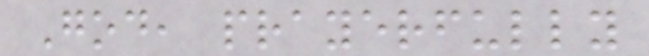God, prayerfully
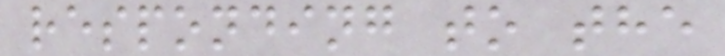responding to the
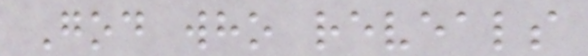God who reveals
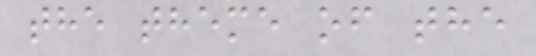the theme of the
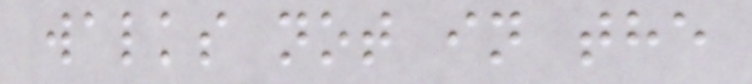walks not in the
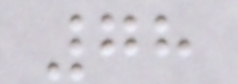78
